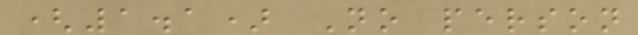(1.1) No person
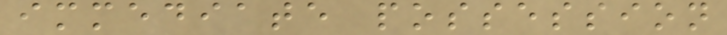immediate possession
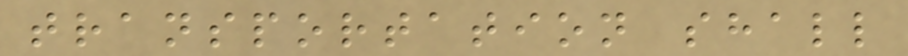transportation shall
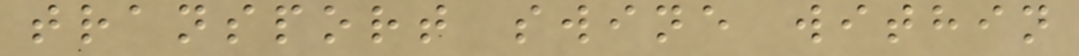transport swine within
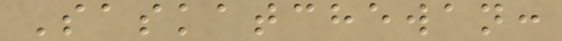Saskatchewan:
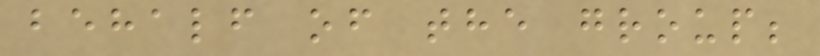behalf of the group;
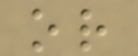or
